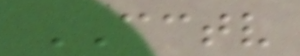CCTV
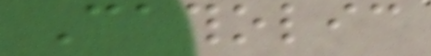Catholic
